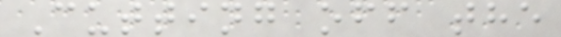Cutting off the
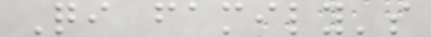Qi family's
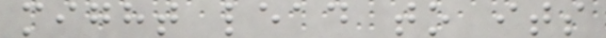might lead to its
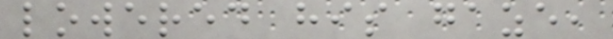lowered his gaze,
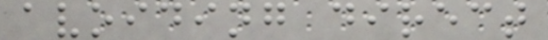avoiding direct
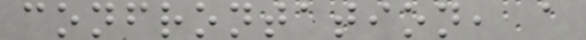confrontation, a
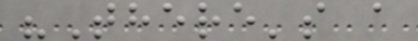"There's a
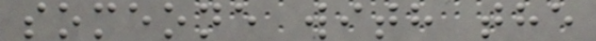someone with the
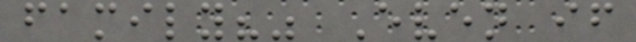family?" Even if
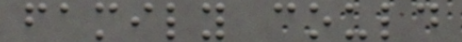family could
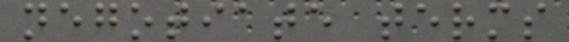negotiate terms
